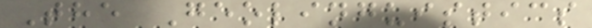The Geolinguistics
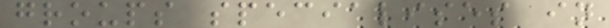groups specialises in
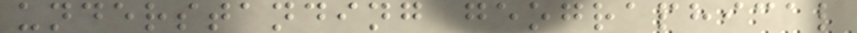understanding geographical
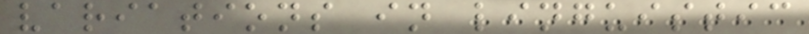variations in linguistic
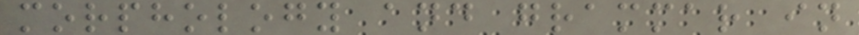morphology and grammar in
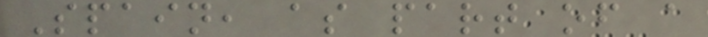Spain, as part of a
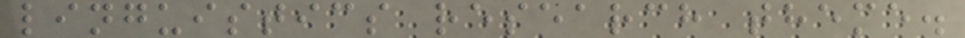linguistics research theme.
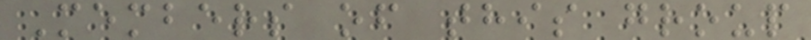Members of this group
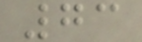73
